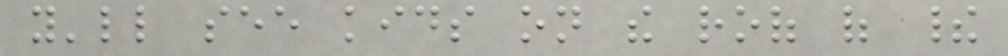you'll see kids on the roof of their
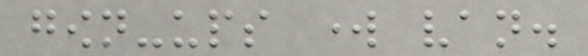gown-ups work van.
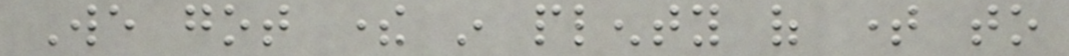We got there in plenty of time to
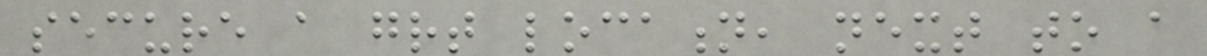secure a great location, next to a
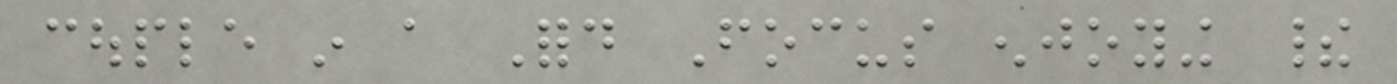couple in a Ford Focus enjoying their
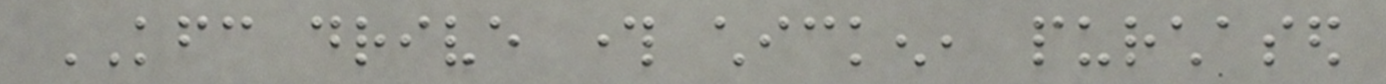KFC drive through chicken, purchased
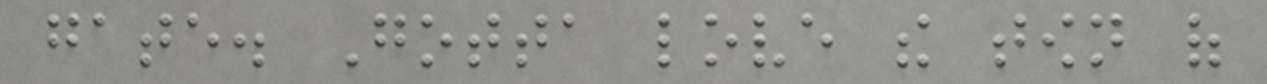gate. Gotta love the town of
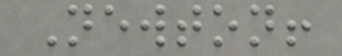Newton!
